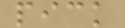pick
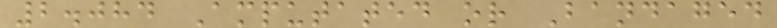2.084 Amputated or Bandaged
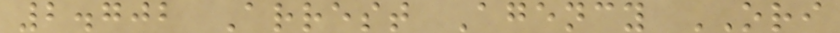2.702 Arrest Agency ORI
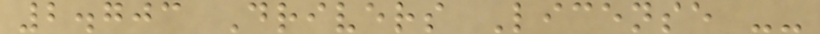2.703 Drivers License --
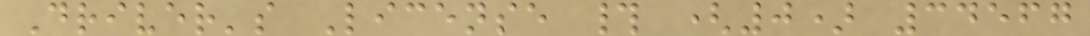Driver's License # (0) 34567
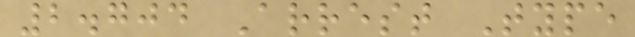2.704 Arrest Type
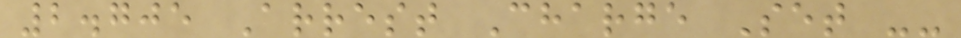2.705 Arrest Charge Set --
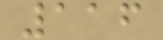116
